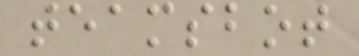teamsbot
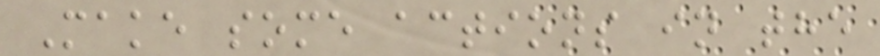Make some actions in the
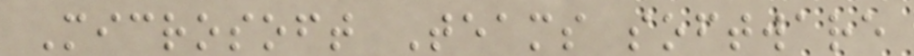Microsoft Teams software
